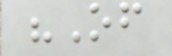"Of
